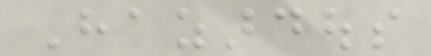Hazardous
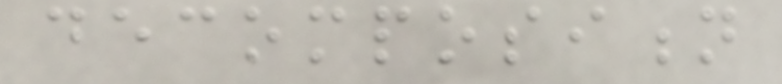decomposition
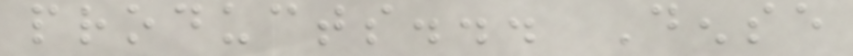products... Dense
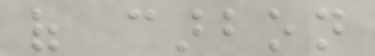of carbon
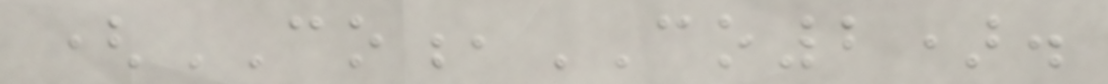(CO,CO2).
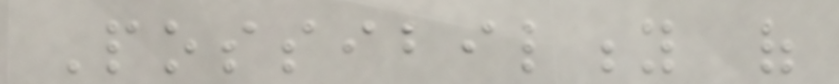Possibility of
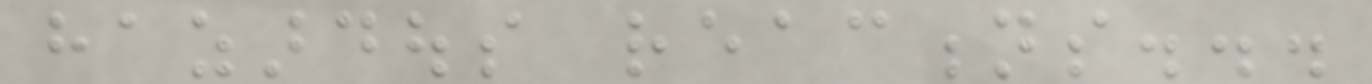hazardous reactions...
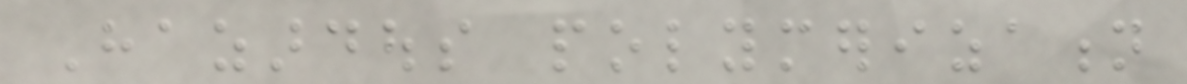Hazardous polymerization
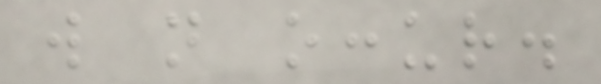will not occur.
